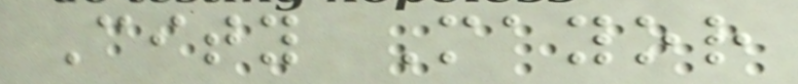City Mayor
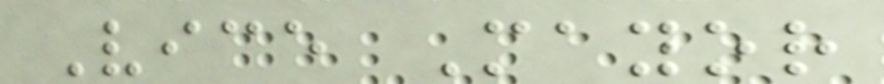Vice Mayor
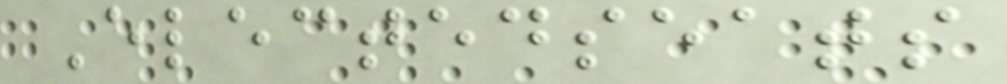Electedseats
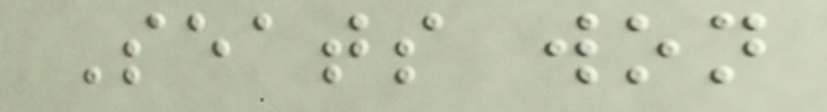Seats won
